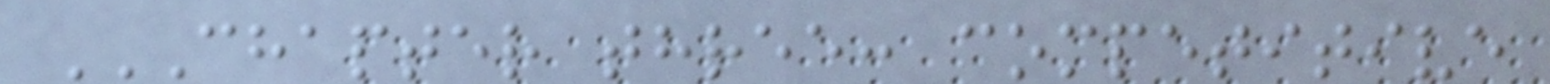CHAPTER THREE: COMPETITIVE
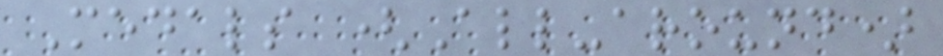Medals (All-around)
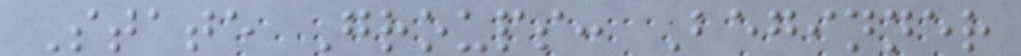State Groups: Beginner
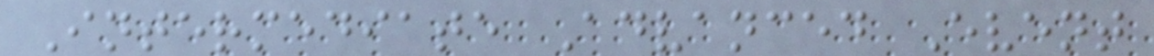Intermediate Advanced Event
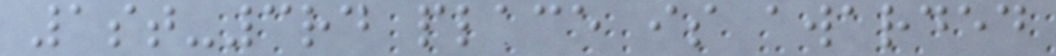1st-3rd place is awarded
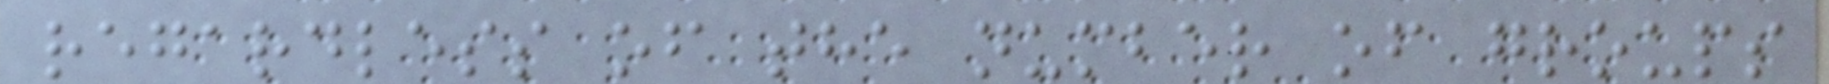regardless of the number of groups
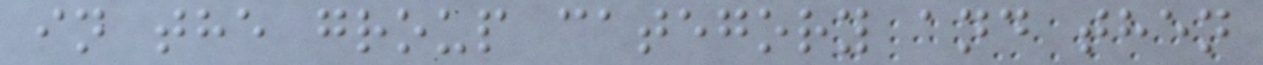in the group category and then
